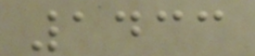1433
